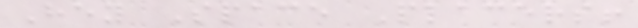Hey Space Placers!
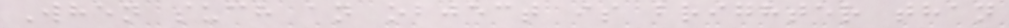When such an object is brighter than
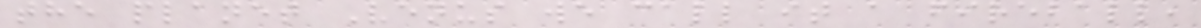the planet Venus we call it a fireball,
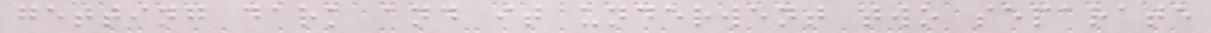getting dark and it underwent two separate
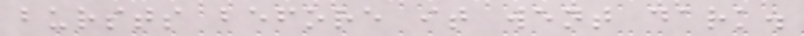bursts before it went dark.
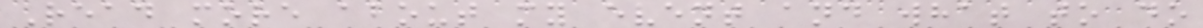Read more about my event and what to do
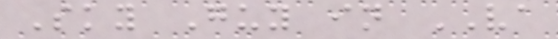Sky Guy in VA
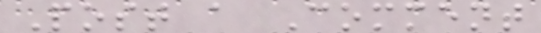Post a Comment
